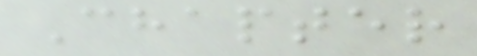Chapter
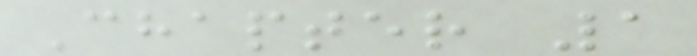Chapter 1
